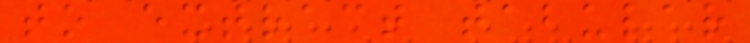to extract tabular
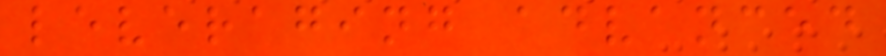leveraging advanced
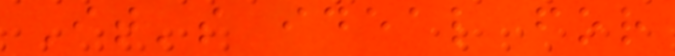It's ideal for
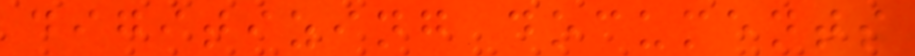digitizing documents
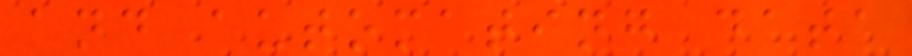and automating data
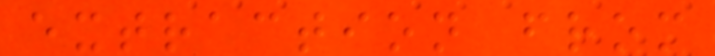extraction from
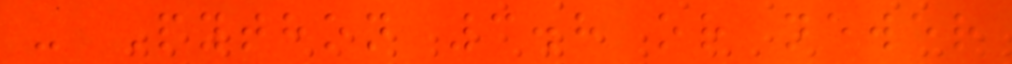- Python 3.8 or newer
